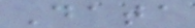Data
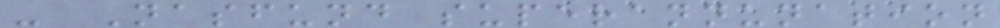- Nasfund superannunation
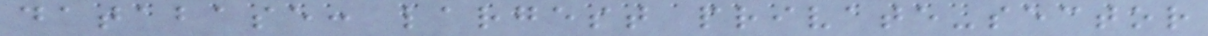database: largest private-sector
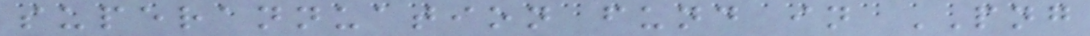superannuation fund in PNG
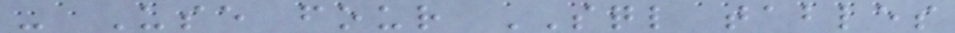- Use four SQL tables
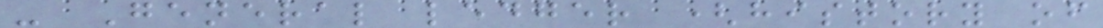- General ledger (history of
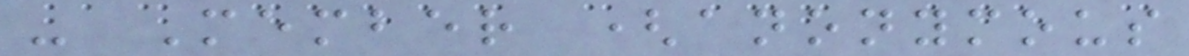- Member (anonymous
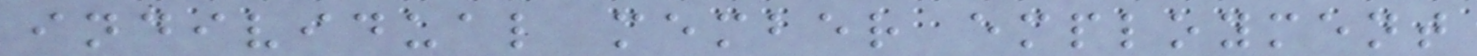individual member employment
